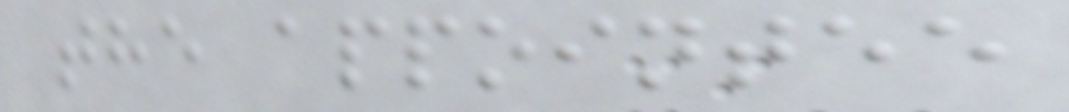the appointee
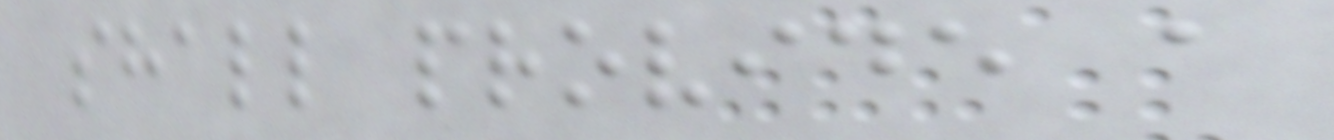shall provide a
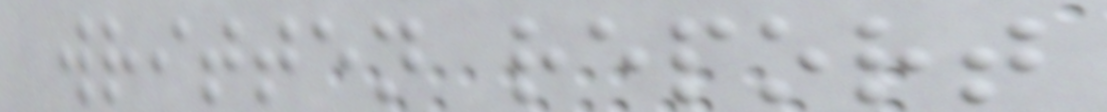written report
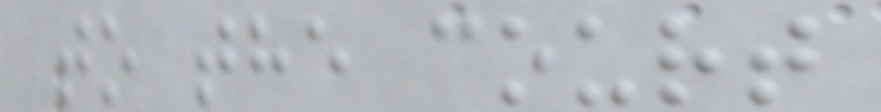to the court
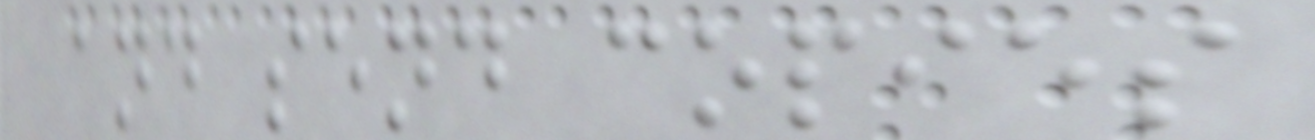and send copies
